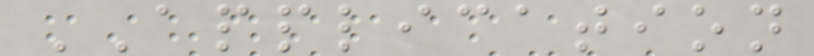APPLICATION
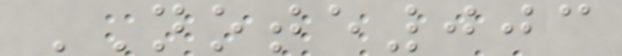NOTE003
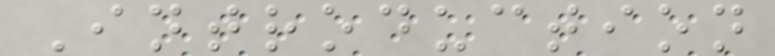Introduction
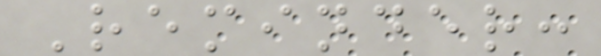Reminder:
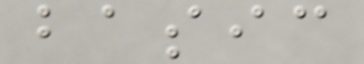basic
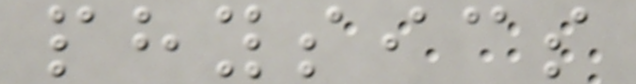physics
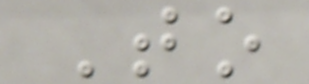To
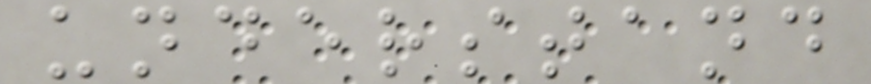understand
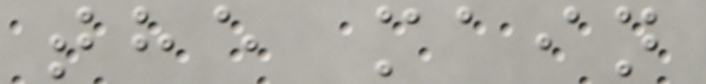the main
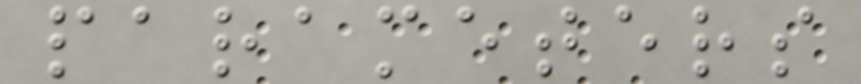parameters
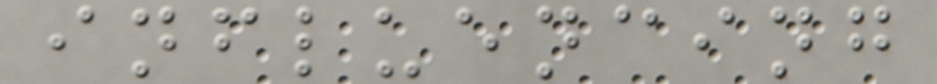influencing
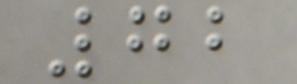72
